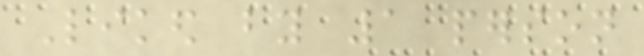Liked by 1 person
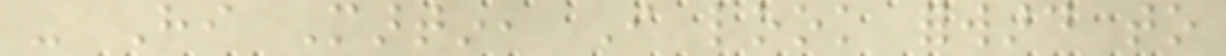- Hi Martin, I look forward to
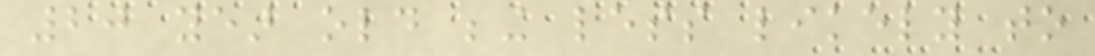20 year old being less likely to
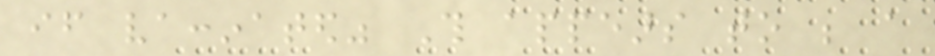if vaccinated" This appears to be a
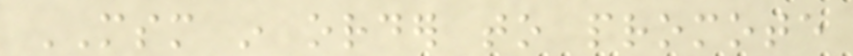MSM in order to promote
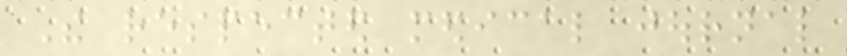The respected medical journal
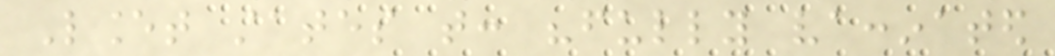Lancet states that: "fully vaccinated
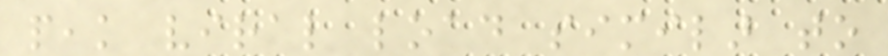peak viral load similar to
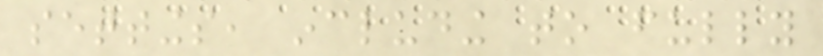settings, including to fully
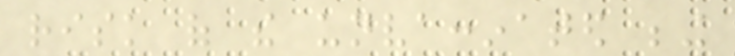risk of the unvaccinated being
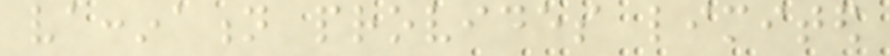vaccination provides limited
